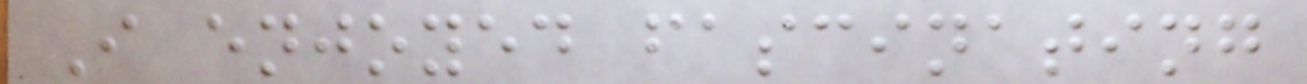I enjoyed fascinating
